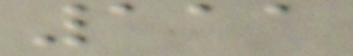111
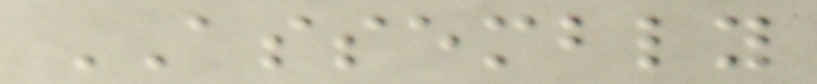ASSEMBLY
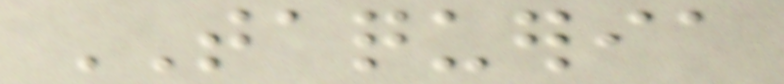TAQUERIA
